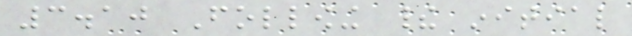3.10 Following their initial
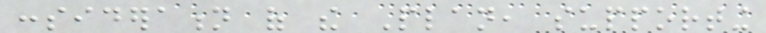consideration of the Plan, supporting
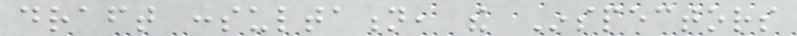draft consultation, the Inspectors
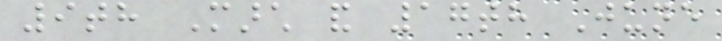9th March and 17th June
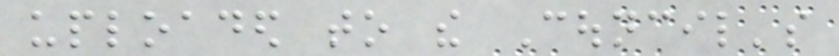uploaded to the Council's
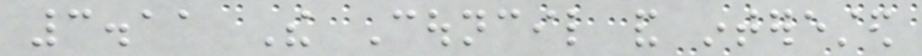3.11 The Council and interested
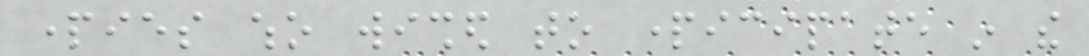parties who wished to participate in the
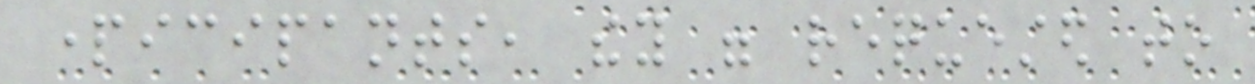participants, they were requested to
